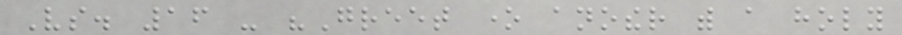Vs. 16 - "Greet one another with a holy
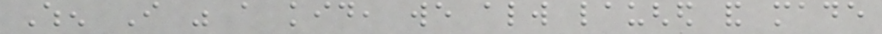When I was a kid, we always laughed and made
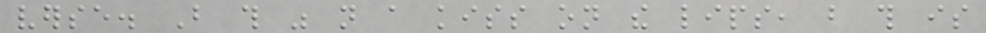verse. But this was not a kiss on the lips, but this is
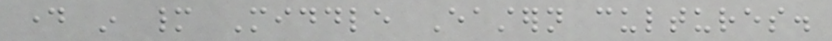day in many Middle Eastern cultures.
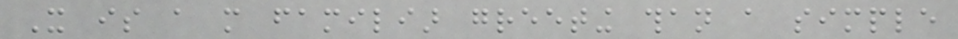It is a more familiar greeting than a simple
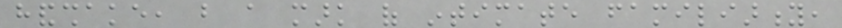handshake, but a mark of intimate familiarity,
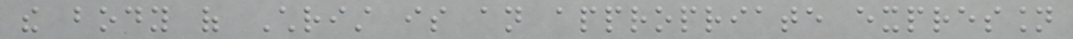the body of Christ is an appropriate expression
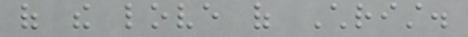of the love of Christ.
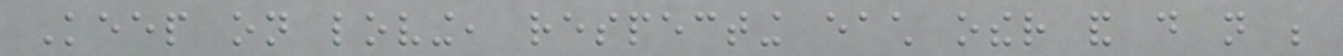Keep on loving, respecting each other and do not be
